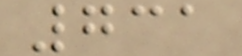731
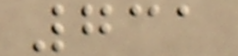731
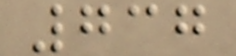737
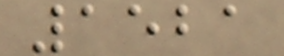1521
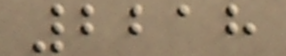2218
